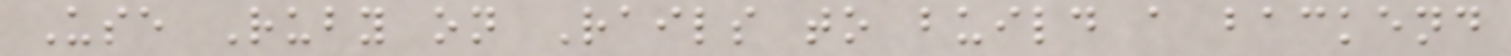Use Ruby on Rails to build a backend
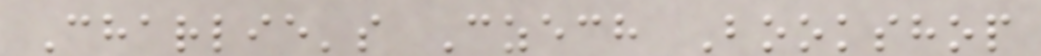Charlie's Czech Bookshop
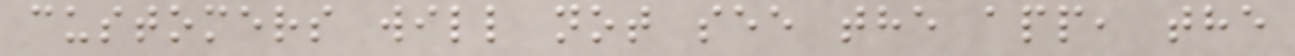customers will not see the app, the
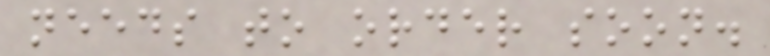needs to order soon.
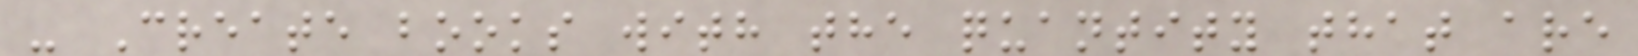- Create books with the quantity that are
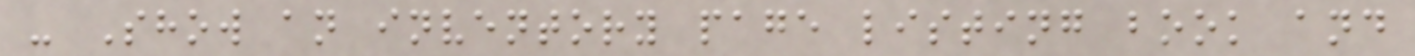- Show an inventory page listing book and
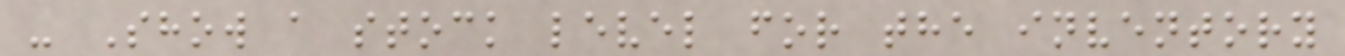- Show a stock level for the inventory
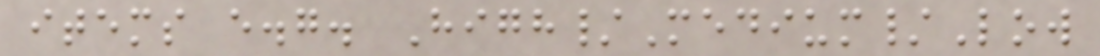items e.g. High/Medium/Low
